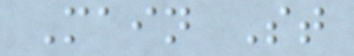Main St
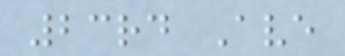23rd Ave
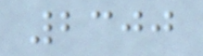2300
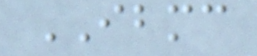IBMC
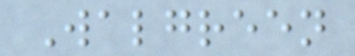Walgreen
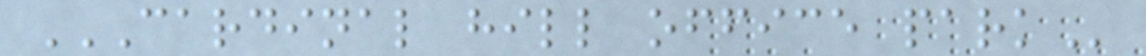CARDINAL HILL OFFICE PARK
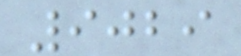9029
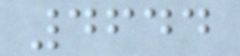4644
